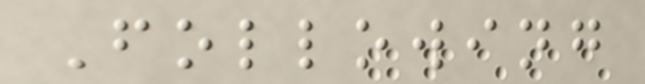Following
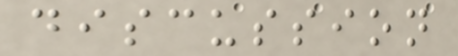discussion
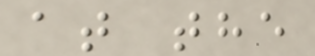at the
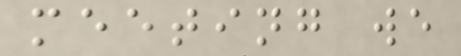meeting we
